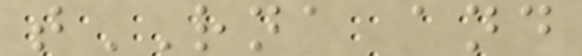tRNA and
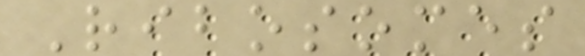Ribosomes
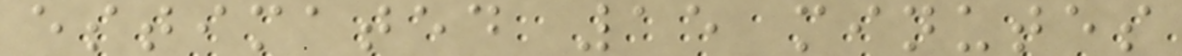estimated 15 minutes
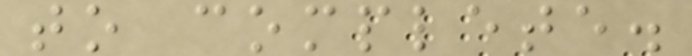to complete.
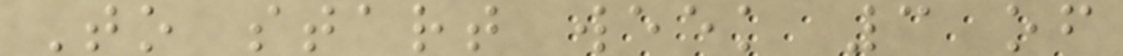To start week 3 of
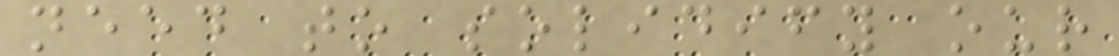need to solidify our
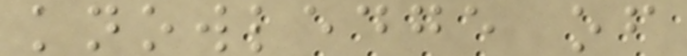knowledge of
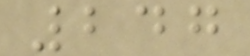247
